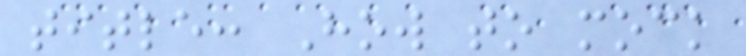title: How to mock
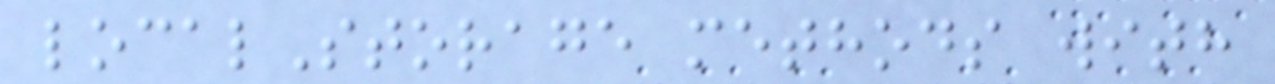localStorage methods with
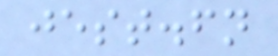jest.fn
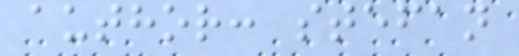author: stefan
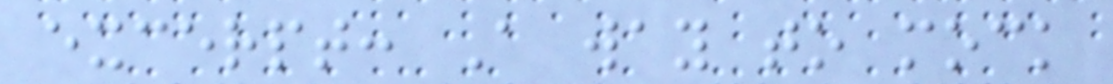excerpt: A way to mock
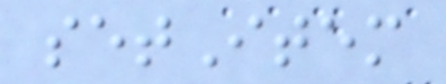setItem
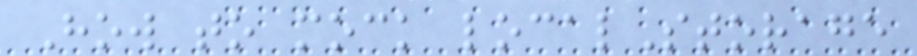How to mock localStorage
